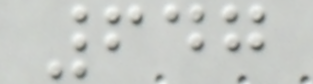647
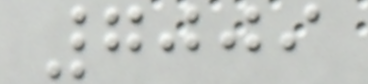7009
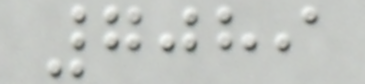7089
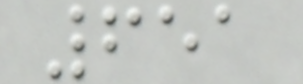651
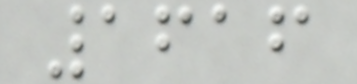1616
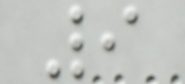9
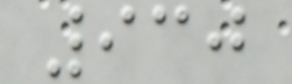930
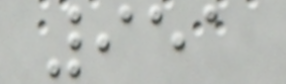951
